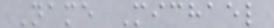Name Michael
